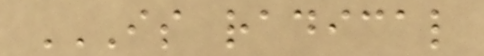IS RADICAL
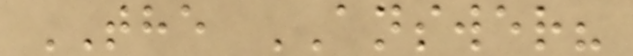THE ANSWER?
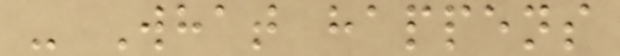- What happens
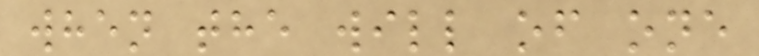when the will of one
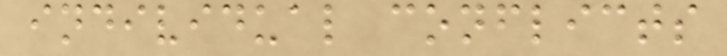individual conflicts
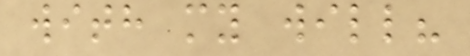with my will?
